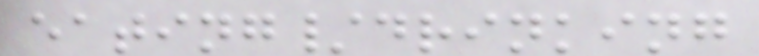eating/drinking
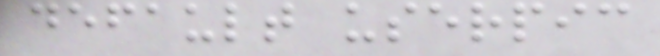default userpic
